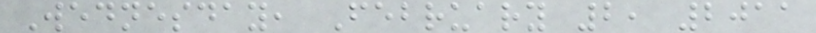Wednesday, February 2, 2011
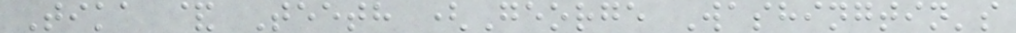Tika & Teeth (George Washingtin's
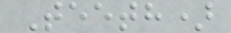Teeth)
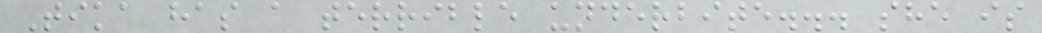Tika has a terrible underbite... she is
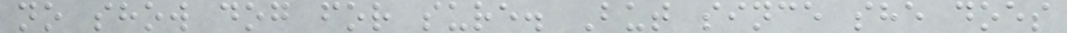no show dog for sure. But since she does
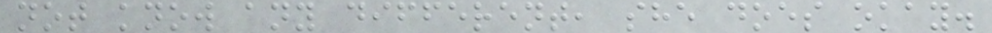not know any different, she does okay.
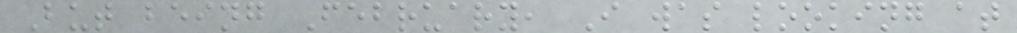But being February, I was looking at
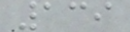139
